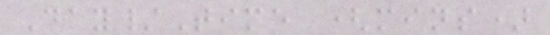Day/Time (mins)
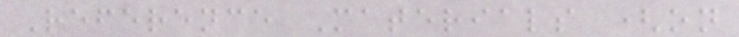Reference Materials (on
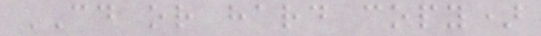CD or hard copy)
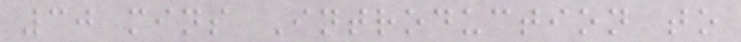30 mins Introduction to
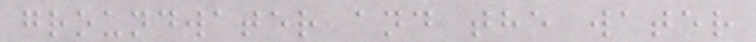groundwater and the water
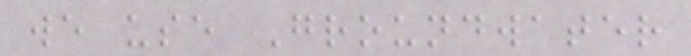we use Groundwater
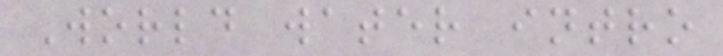World water intro
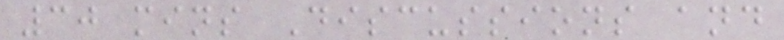30 mins Discussions and
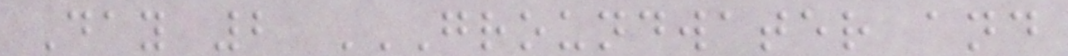Day 2 GROUNDWATER AND
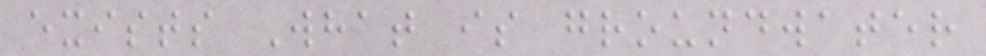exists What is groundwater
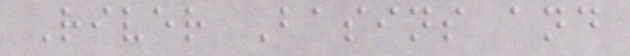River Basins and
